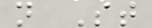n St
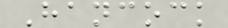Hancock
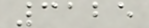3125
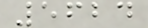5624
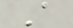A
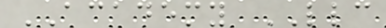ACADEMY LLC
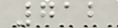712
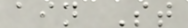ain St
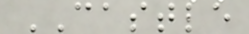CASTLE
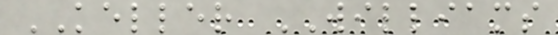KELLER WILLIAMS
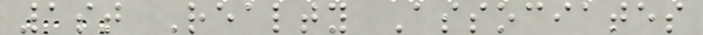1st Realty Associates
